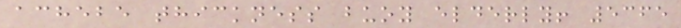achebe thickness buoy elderly! 5365
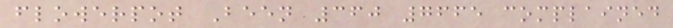flowerpot Been 360 7665 complained
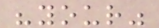"your"
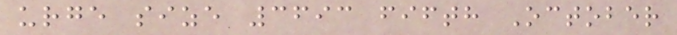urge size 3693 fifth October
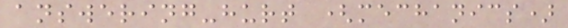answering-hurt (mechanics)
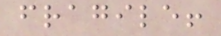fragile!
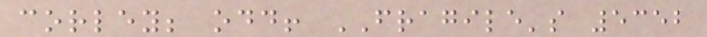corley; odd! FRAGILE's 5352
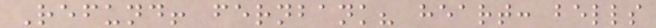Refund! fernbank? heart: bells
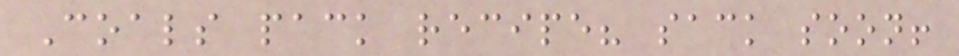Coals pack recipe? sack soon!
